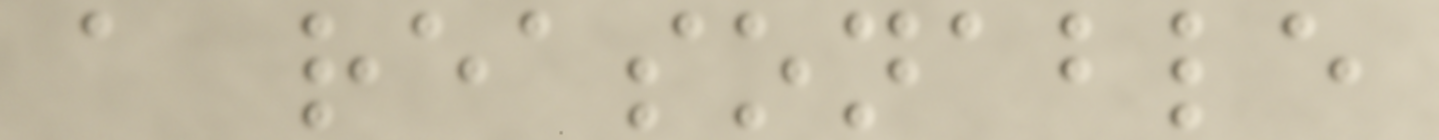a reasonable
